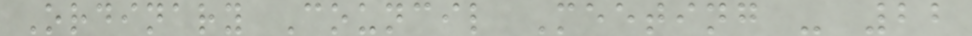Ordinary Council Meeting - 22
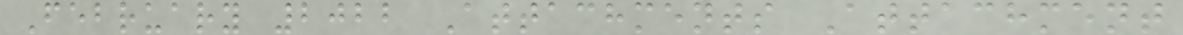February 2022 Attachments Attachment
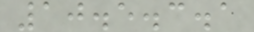10.5.3.1
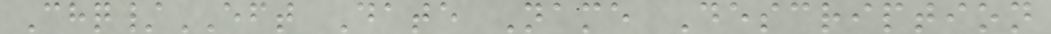Chq/EFT Date Name Description
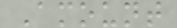Amount
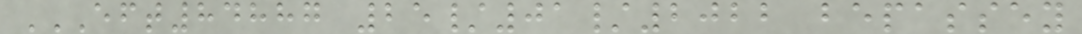EFT84887 25/01/2022 BEPASSEY
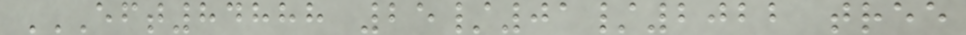EFT84888 25/01/2022 TREE
